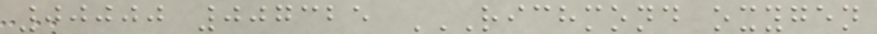00000 007325 RICHMOND OXYGEN
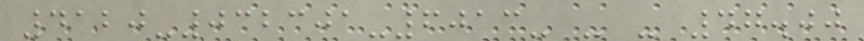4120-032301-6013- - - 47.00
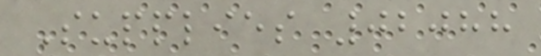Supplies 02088
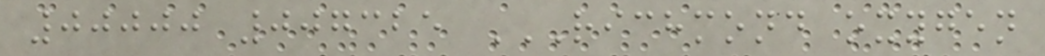00000 007325 RICHMOND OXYGEN
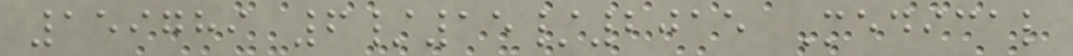159789 6/15/2015 Medical
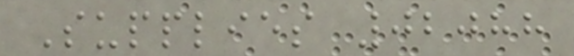Supplies 02088
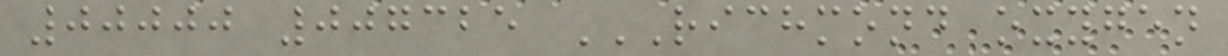00000 007325 RICHMOND OXYGEN
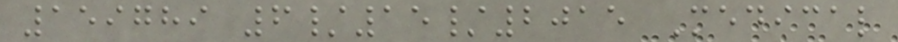159789 6/15/2015 Medical
